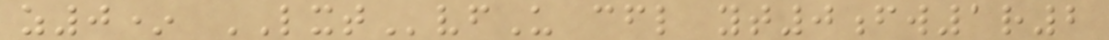z0* LXTvfU cfl yt0fw1r2
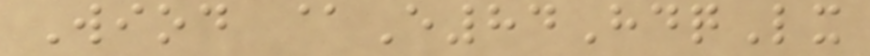Wiod @E84HdqLx
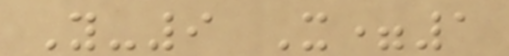Y-9 X=1
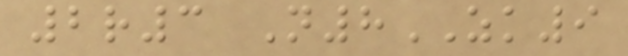2r3 N8ZK9
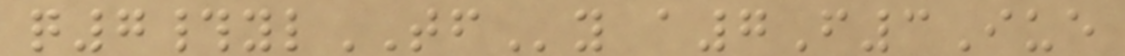q7#ylTFy a7F3Iue
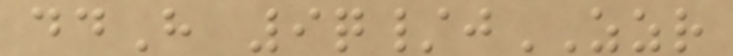ddH 9q/jZZR
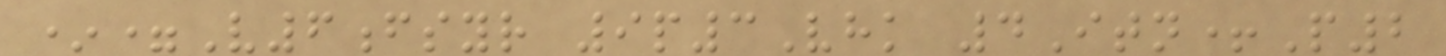*=V6fsyr 9p3Vhk 4Itn+P2
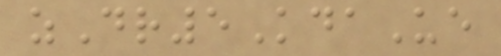zDr5KdaUe
